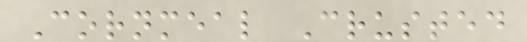Cornmeal Crusted
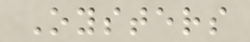Oysters
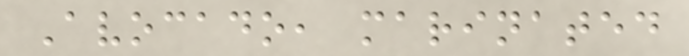Avocado, marinated
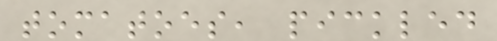tomatoes, pickled
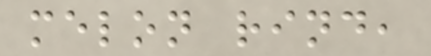melon rind,
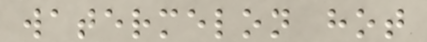watermelon hot
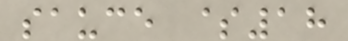sauce $18
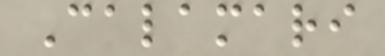Calamari
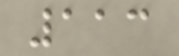113
